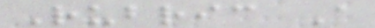Rubric A
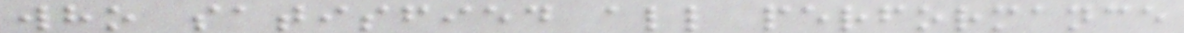who satisfied all performance
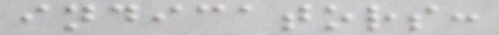indicators:
